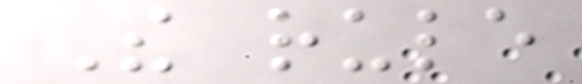The rule
